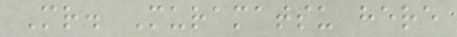Mr. Muramatsu here
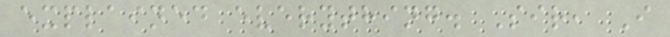explained everything. Sir, I
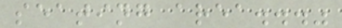seating area..."
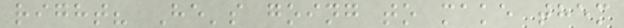right? He's going to make them
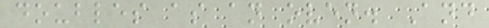doubles as an oven. And
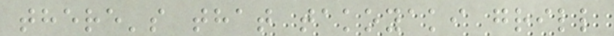there's that takoyaki grill
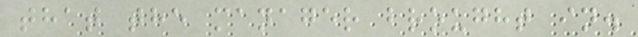that the manager brought in.
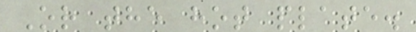Or the hot plate.
